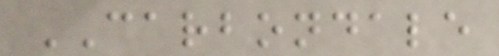CARBONDALE
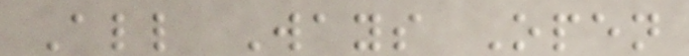All Ways Open
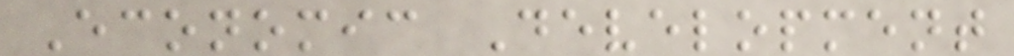Economic Development
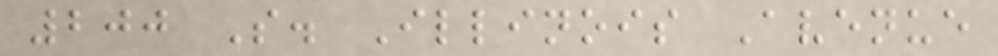200 S. Illinois Avenue
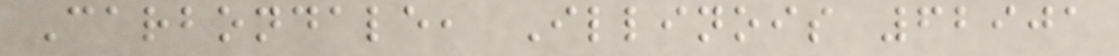Carbondale, Illinois 62901
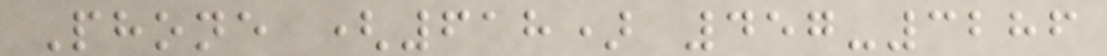Phone (618) 457-3286
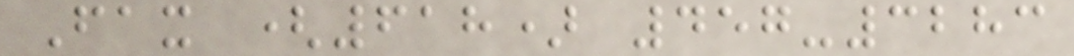Fax (618) 457-3283
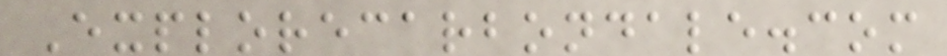Explorecarbondale.com
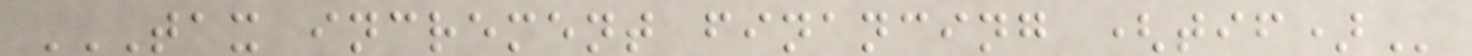TAX INCREMENT FINANCING (TIF)
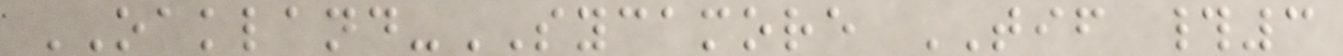OAKLAND-SYCAMORE TIF #3
